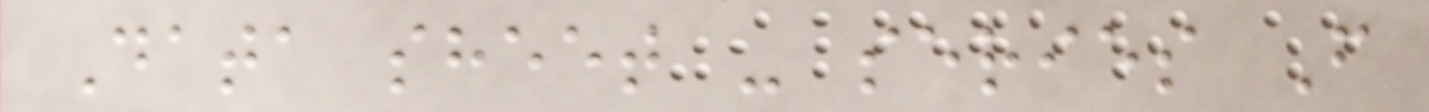Data sheet - series F
